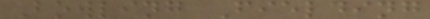Bowling Fielding
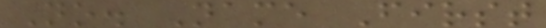No. Name First
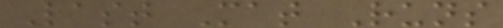Last Mat Runs
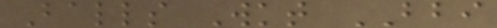Balls Wkt BBI
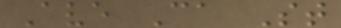Ave Ca St
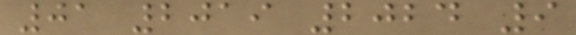01 2019 2024 9
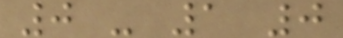0 - 1 0
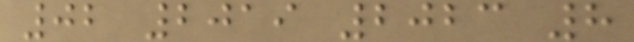02 2019 2023 8
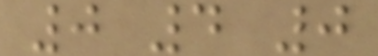0 4 0
